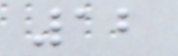12
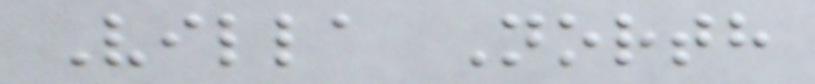Villa North
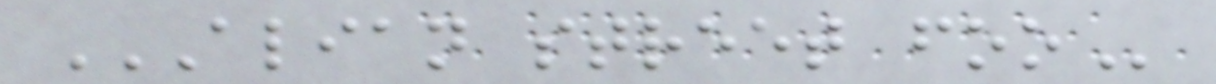ALIAN STREET FOO
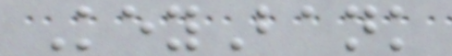KeyBank
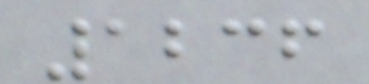1236
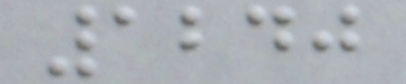1240
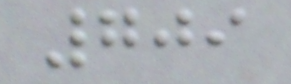709
